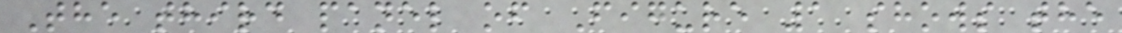The third panel of Figure 1 shows the
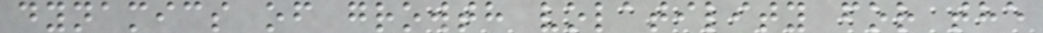dynamics of growth volatility for the
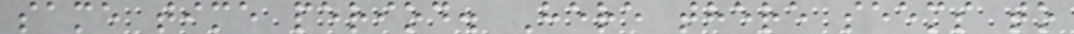same time period. Here there seems to
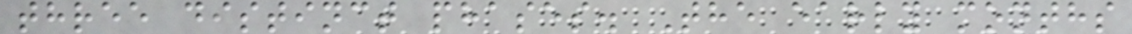three distinct phases. The early months
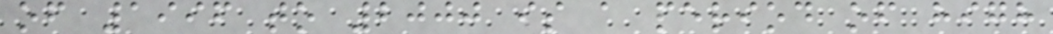of 1996 to 2000 is a period of high
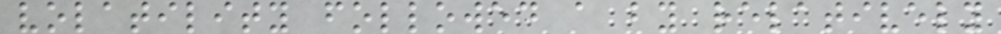volatility followed a by relatively
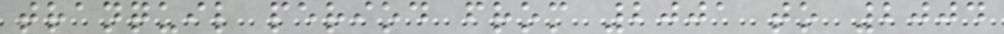tranquil period from 2001 to 2004
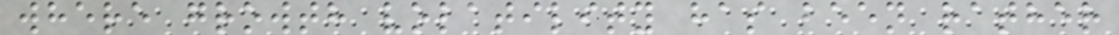where growth volatility has been rather
